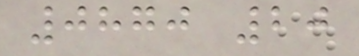0870 20
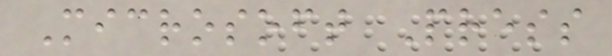Microsoft Press
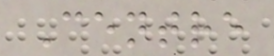Centre
